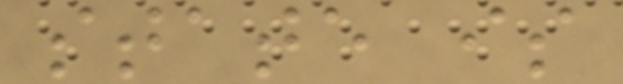state is
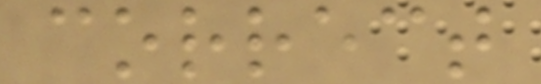correct
